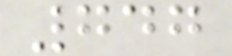747
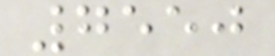7550
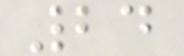24
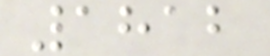1812
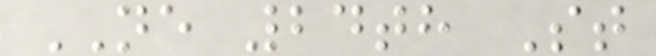NE 24th St
